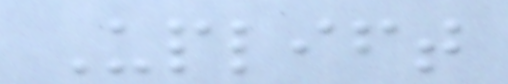Uplift
